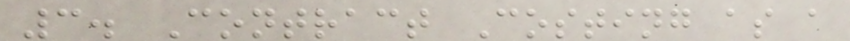3. Contract Costing as a
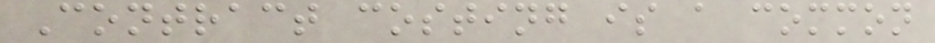Contract costing is a common
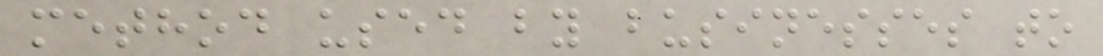method used by businesses to
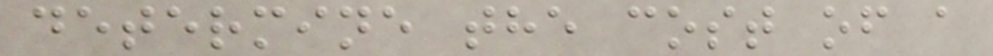determine the cost of a
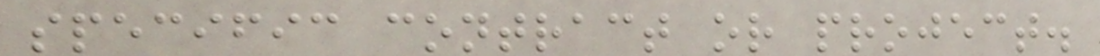specific contract or project.
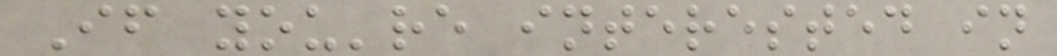If you're interested in
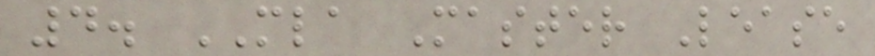4. MLA Master Lease
